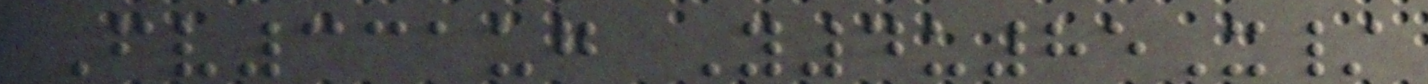Fv331ug Y4u85X/
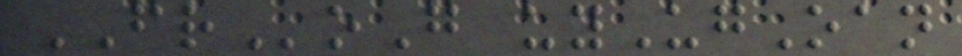FRoG uyUgOan
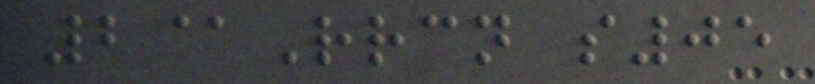2@Rrcn s05
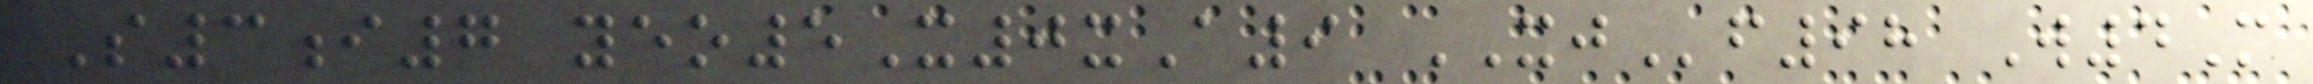S3i7 yeo5X0xA9 XJf98 W4M
